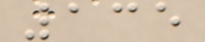135
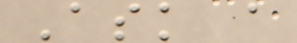Ask a
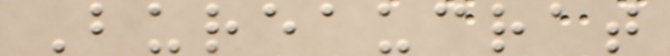Bureaucrat
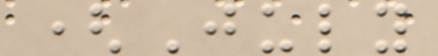(July
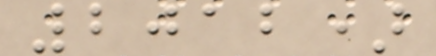2012)
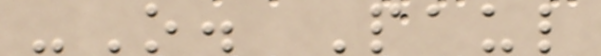-O. Paul
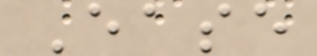Ease
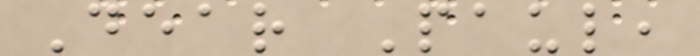Dear Paul,
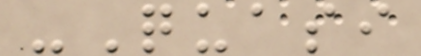-Quasi
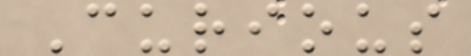Curious
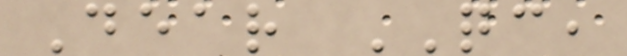Dear QC,
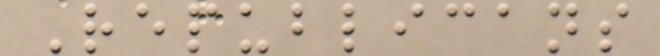Republicans
